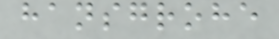hansgrohe
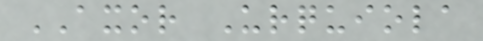AXOR Urquiola
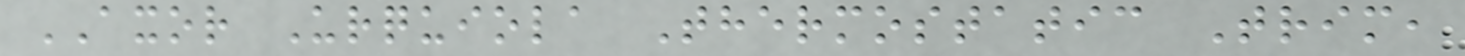AXOR Urquiola Thermostatic Trim,
